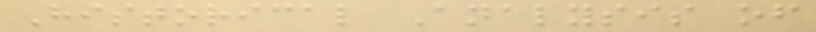Historical Analysis of
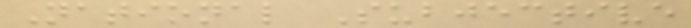National Subjective
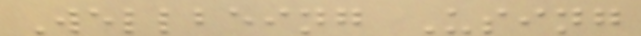Wellbeing Using
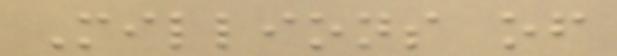Millions of
